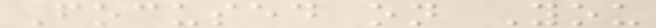Focused on You
